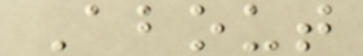About
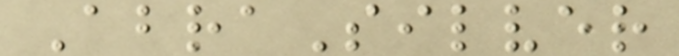AbraSilver
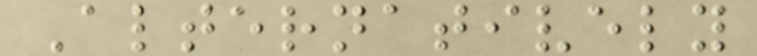Alternatively
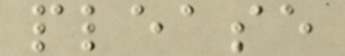please
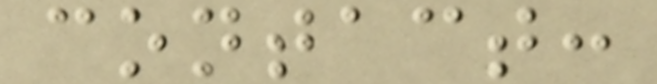contact:
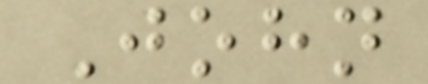John
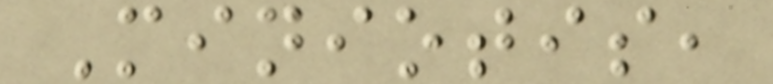Miniotis,
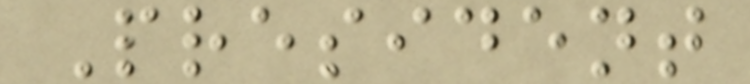President
